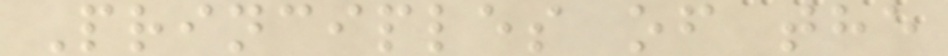Principles of the
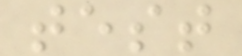test
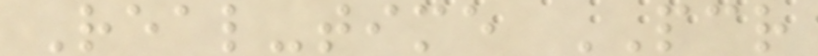Real-time PCR
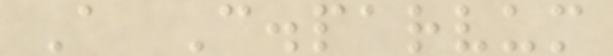A C.parvum
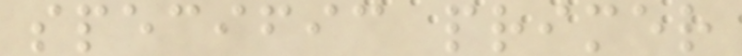specific primer
